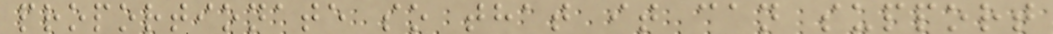proportionate so that it can support
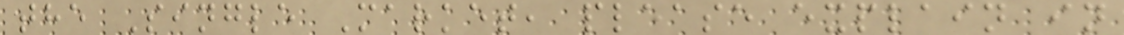the Single Market, please explain in
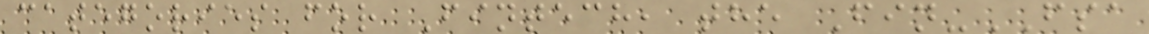categories for Fintech, the Fin-FSA
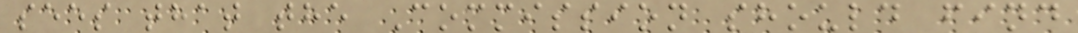sees that the Commission should find
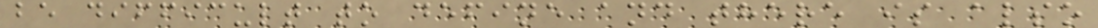be difficult to define and there is also
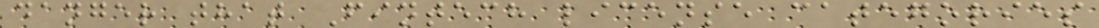danger that Fintech license categories
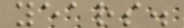years.
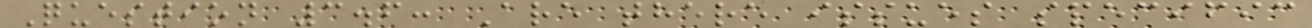Question 3.6: Are there issues specific
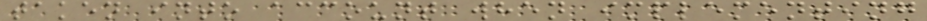taken into account when implementing
